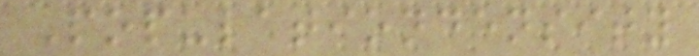Populationdensity
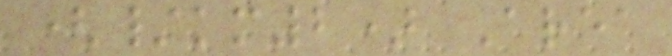(/km2) Area
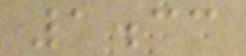1.33
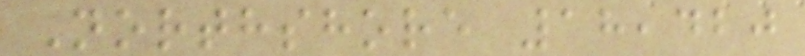Northshore 18,420
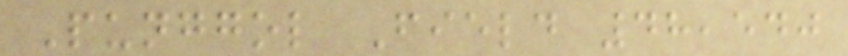Punggol Field 48,540
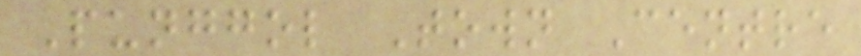Punggol Town Centre
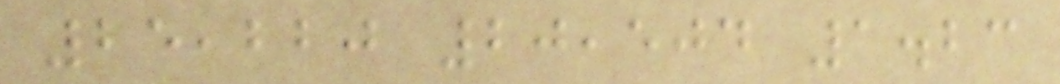25,220 20,504 1.23
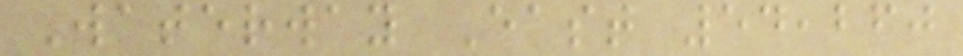Waterway East 54,260
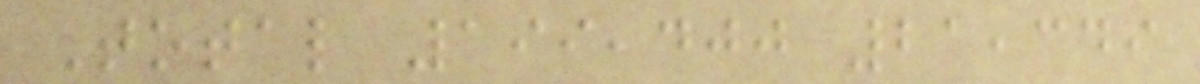Total 199,400 21,349
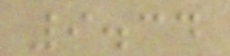9.34
